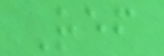Ref
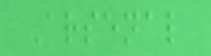Arsenal
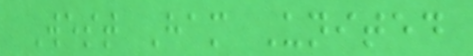West Ham United
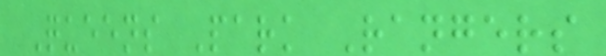Queens Park Rangers
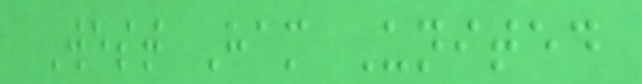West Ham United
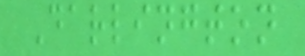Darlington
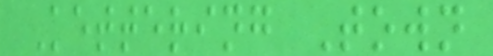Kettering Town
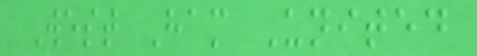West Ham United
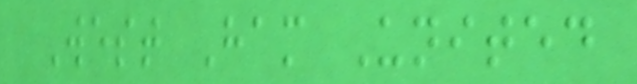West Ham United
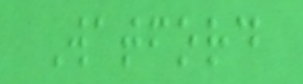Watford
